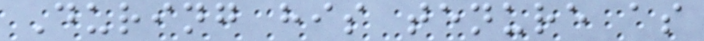During his tenure as
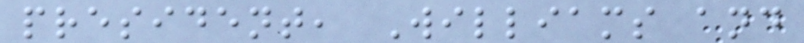president, Williams and
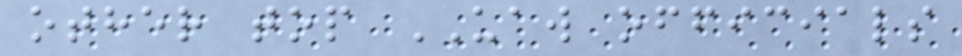other top UAW officials
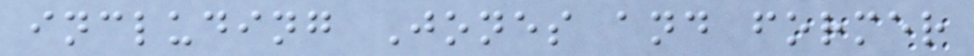including Jones and former
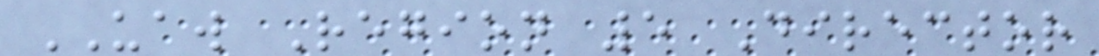UAW Region 5 Director
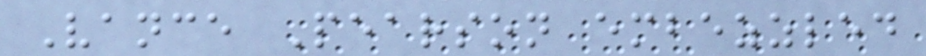Vance Pearson embezzled
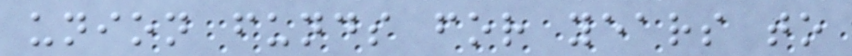union funds for years to
